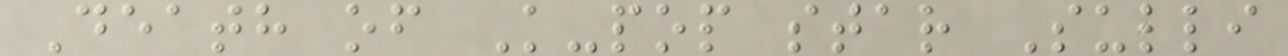Death of K-pop star Sulli
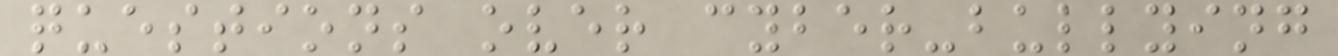questions over cyber-bullying
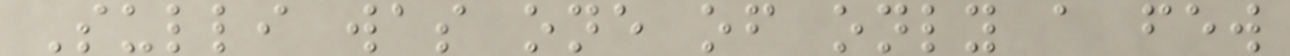Sulli was one of only a few
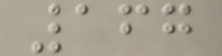167
